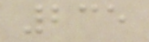235
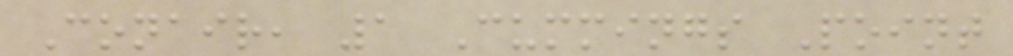Conair, 1 Cummings Point
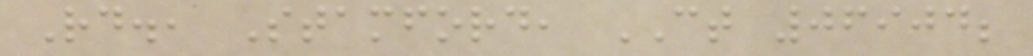Rd., Stamford, CT 06904;
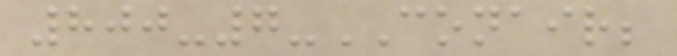800-7-CONAIR;
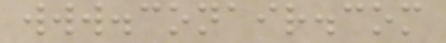www.conair.com
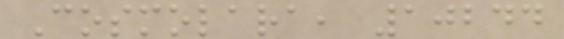Cosmolara, 10244
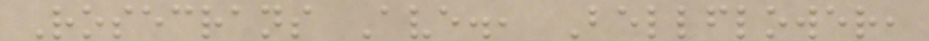Rosecrans Ave., Bellflower,
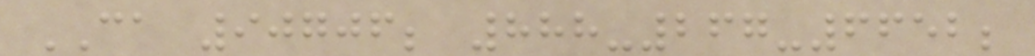CA 90706; 888-267-6652;
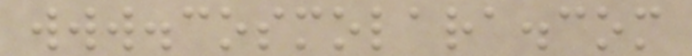www.cosmolara.com
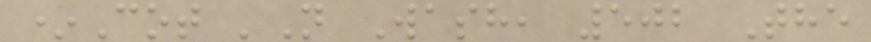*Cot 'N Wash, 502 The
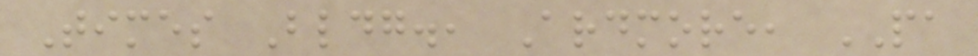Times Bldg., Ardmore, PA
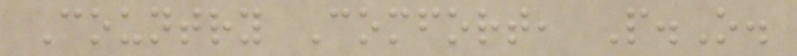Country Comfort, P.O.
